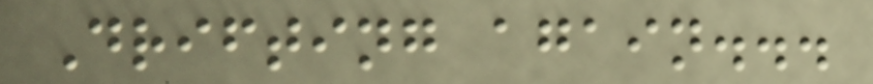Drifting again...
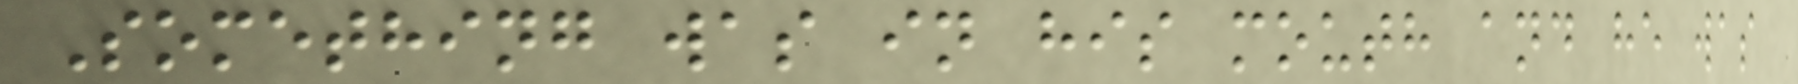Something was in his mouth and he was
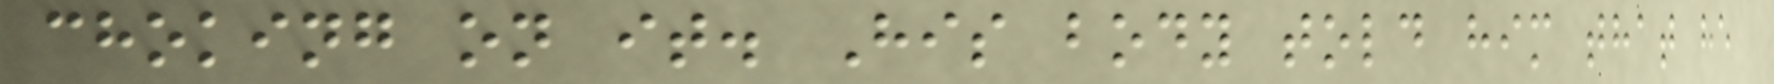choking on it. His body told him that he
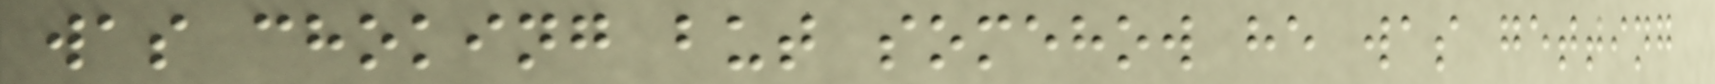was choking but somehow he was getting
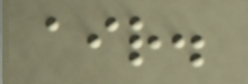air.
